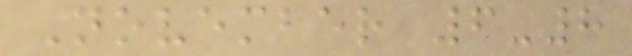November 6-8
